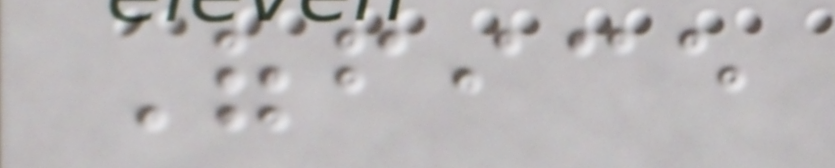Office
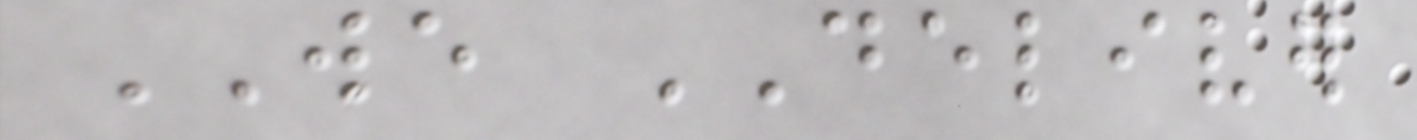WE DELIVER
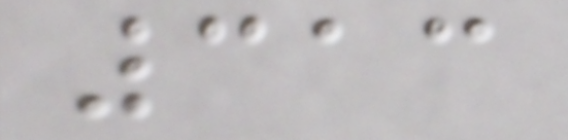313
